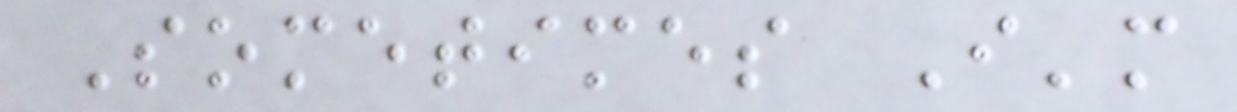Sometimes I'm
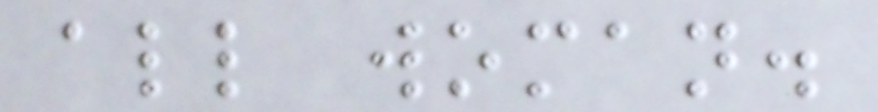all woman.
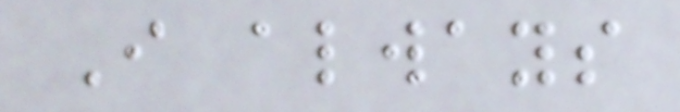I always
